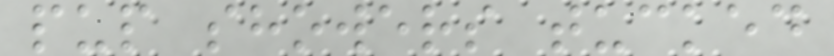pup showers tucked
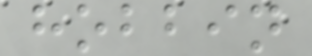hobbin
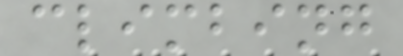climbing
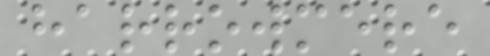harrowmere
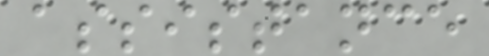assistance
